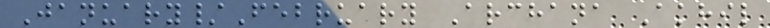January/February Archana Akhil
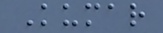Kumar
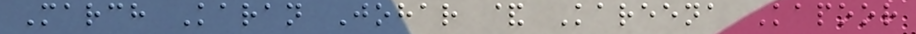March Karan Johar & Kareena Kapoor
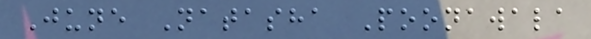June Natasha Poonawala
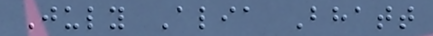July Alia Bhatt
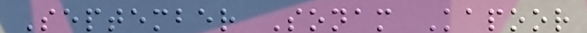September Sonam Kapoor
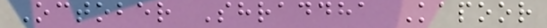October Shraddha Kapoor
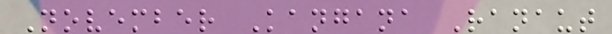November Kangana Ranaut
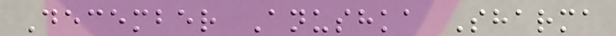December Anushka Sharma
